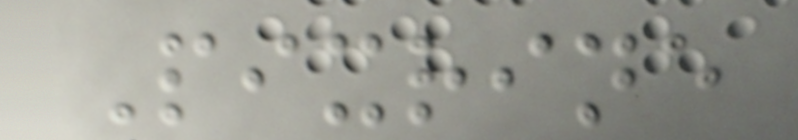Pixrine
